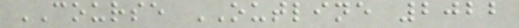COURSE OUTLINE 2022
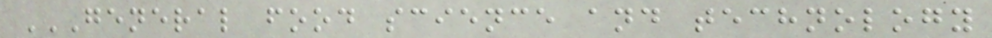GENERAL FOOD SCIENCE AND TECHNOLOGY
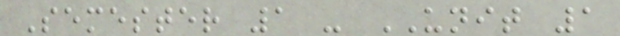Semester 1 - UNIT 1
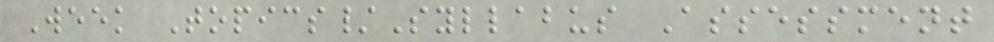Week Topics/Syllabus Assessment
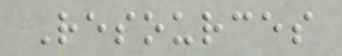Resources
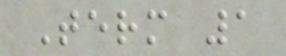Term 1
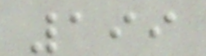199
